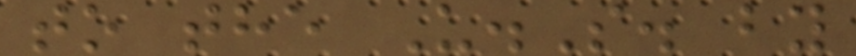to the U.S. by
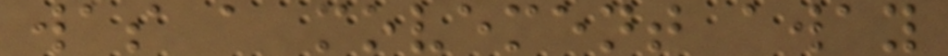was a movement away
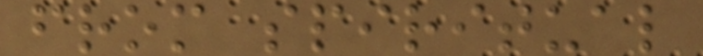from spiritual
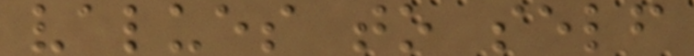values to self
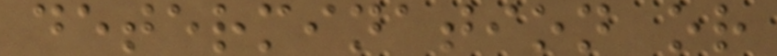determination or
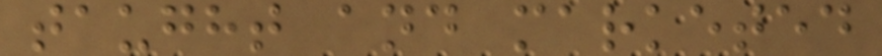taught and marketed
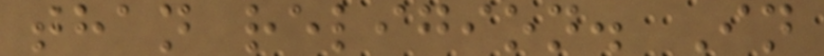than religion. In
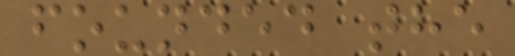founded the
